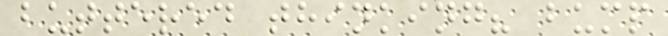buttered thinking? bump
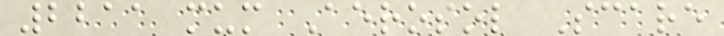2211 mum Aerosol Scare
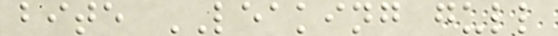bite LEAKING gull
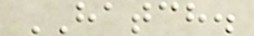HATCH.
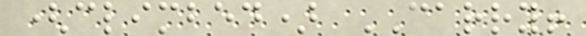(climbed) CARRY!
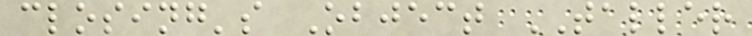closing's Object TALLER
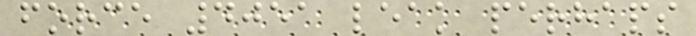force 4051 leak perhaps
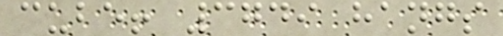cube! 3749 hangs
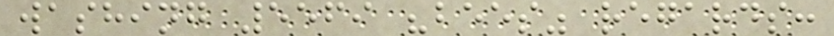washing 5569 "bees" regards:
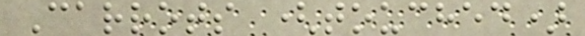Carrots (touched)
